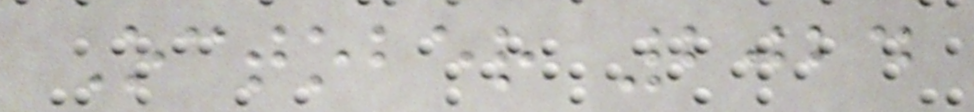October 2024
